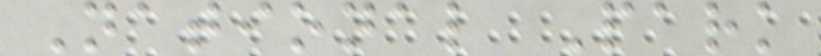National Park
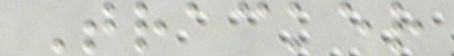Tracker
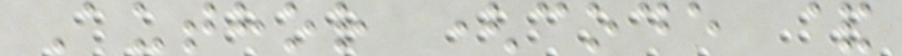Author (code &
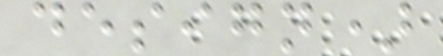design)
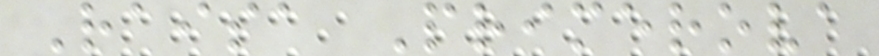Raisa Primerova
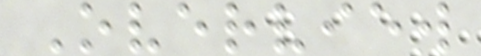Overview
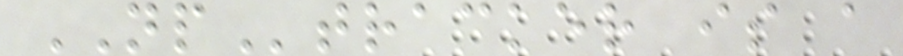NPtracker is a
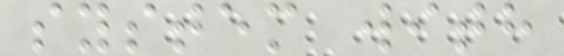system with
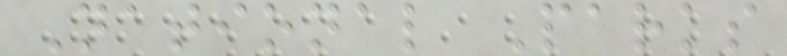National Parks
